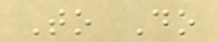To Do
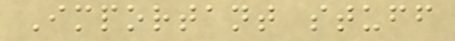Important stuff
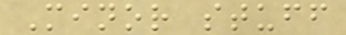Minor stuff
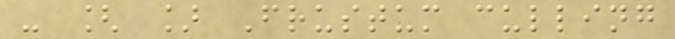- [ ] Frustum culling
